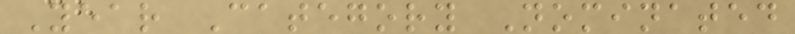Year Category Nominated
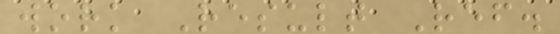work Result Ref.
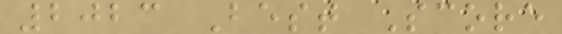2023 Best Score
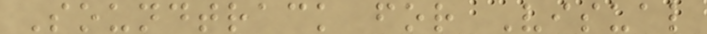Soundtrack for Visual
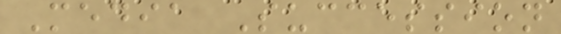Media Succession
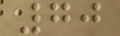70
